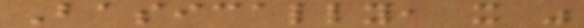Basically, it was
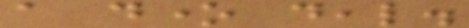a done deal.
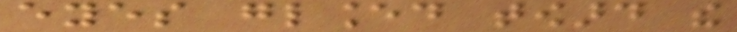eyes glanced toward the
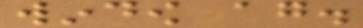window again.
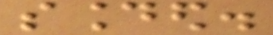sounded.
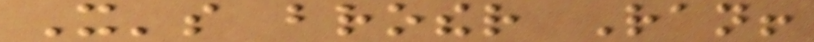It's brother Ran!
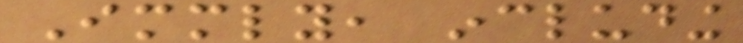Immediately, including
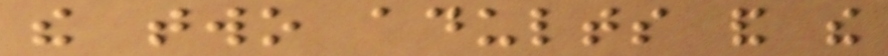the two adults and the
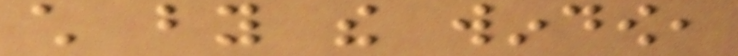child by the window,
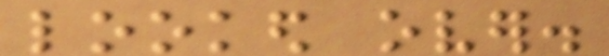looked over.
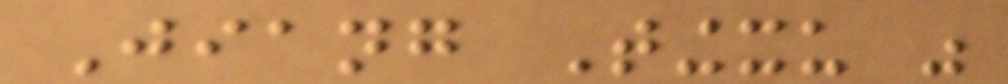Jiang Tingxu was
